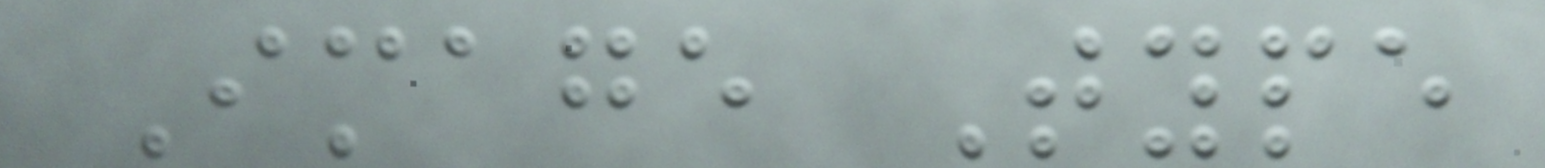Image Type
